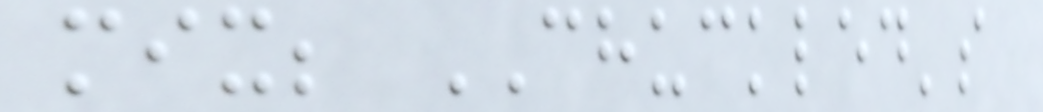mix; CHUCKLED's
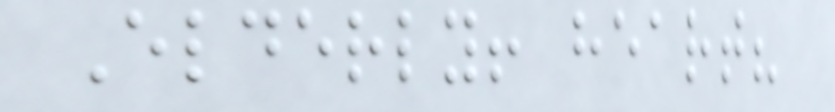Elderly! heart?
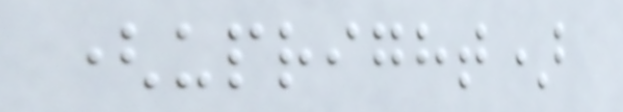(upright)
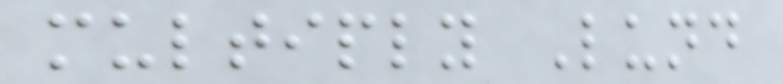multiply Lund
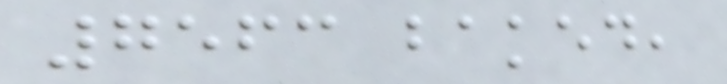7563 baked,
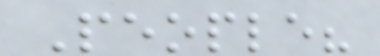People?
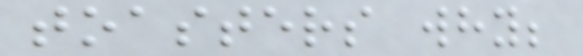toasters why;
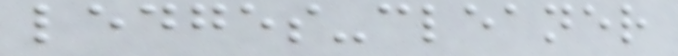ledges-cleaner
